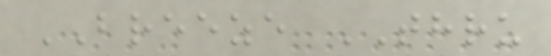BREEZE THRU
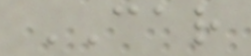CAR
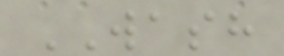WASH
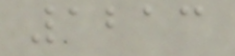1213
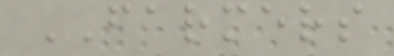FARMERS
